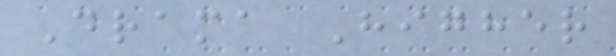Drama Higher
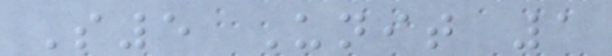S5 Unit 1
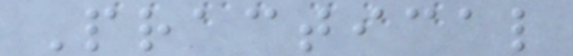Practical
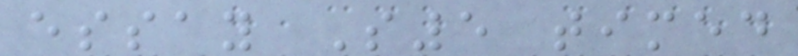essay S5 timed
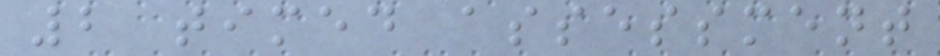2 timed assessment
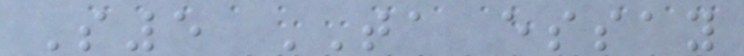S5 TA essay
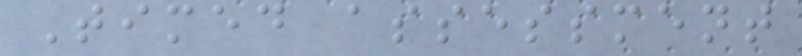Timed assessment
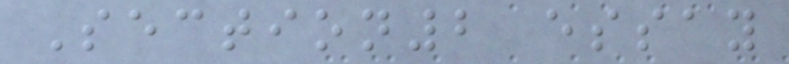Section2 essay
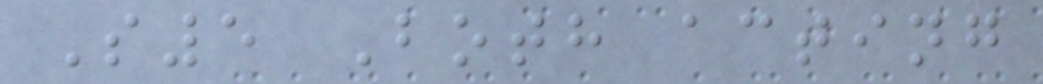S5 Both acting
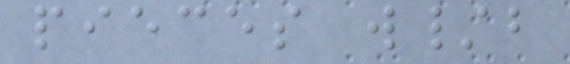pieces w/b
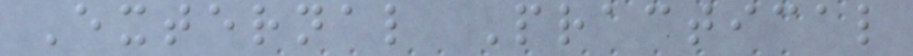External Practical
